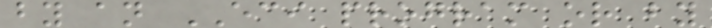by an ECI program or by
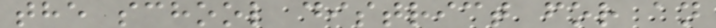the school district for an
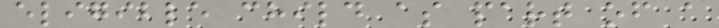eligible child as part of a
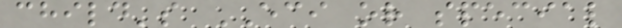child's ECI or special
